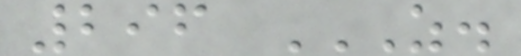296 Z.
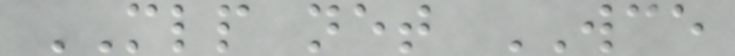MLP net WCE
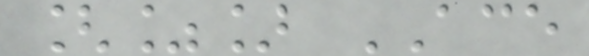[%] ACE
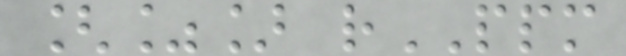[%] rPPM
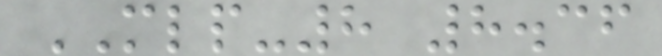MLP-8 8.36
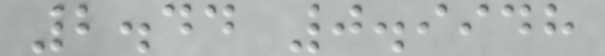2.44 0.9948
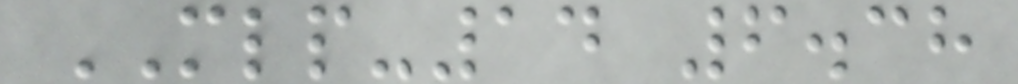MLP-14 6.38
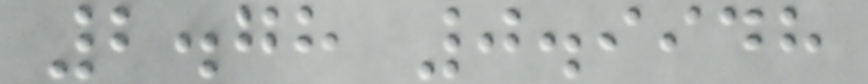2.78 0.9948
